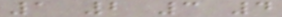1 2 3 4
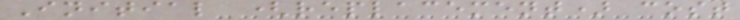Initial (replacement) cost
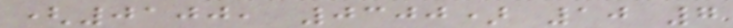(0100, 0300) 10 7
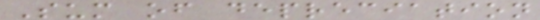Sum of depreciation
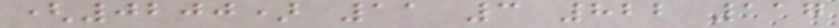(0200) 11 3 822 117
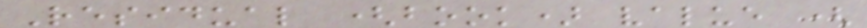Residual (book) value (
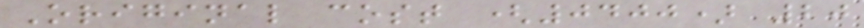Original cost (0400) 20
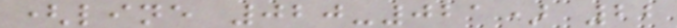(line 020-021) 22
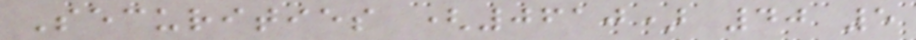Securities (0610) 40 5
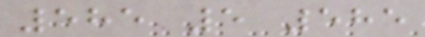585 5 585
